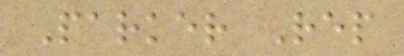Parker Rep
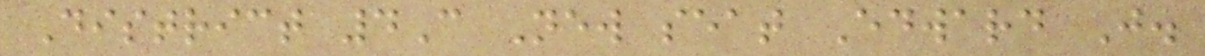District 4C New seat Edward J.
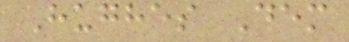Hughes Dem
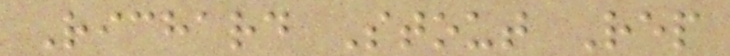Richard Stout Rep
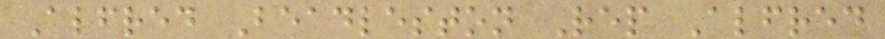Alfred Beadleston Rep Alfred
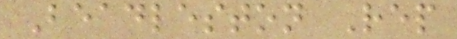Beadleston Rep
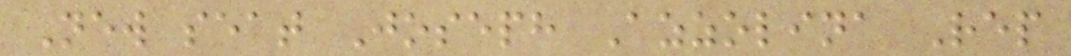New seat Joseph Azzolina Rep
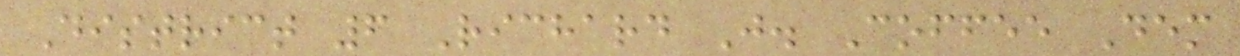District 6 Richard J. Coffee Dem
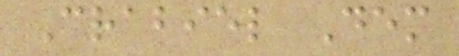Crabiel Dem
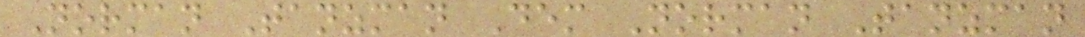Norman Tanzman Dem Norman Tanzman
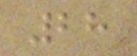28
